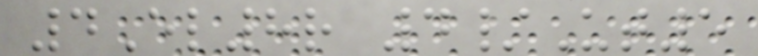4El8r 4/Ut5
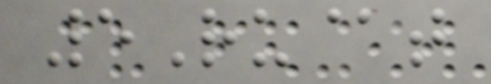5Ru@t
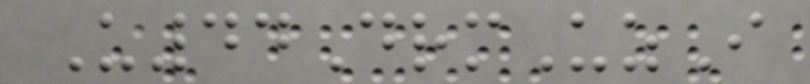U44DrmUzI
